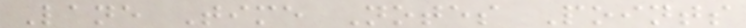Lane Time Notes Points
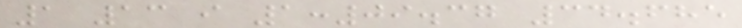1 13 i 1:09.37 34.685
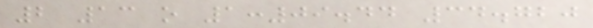2 13 o 1:09.44 34.720
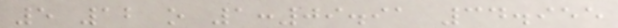5 12 o 1:09.91 34.955
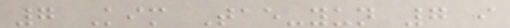7 Kim Tae-yun 7 i
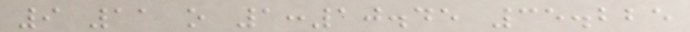9 11 o 1:10.45 35.225
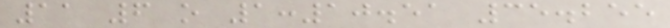11 6 o 1:10.51 35.255
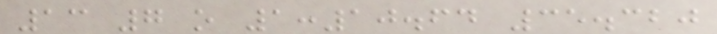13 7 o 1:10.64 35.320
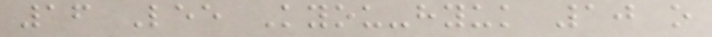16 Lee Kyou-hyuk 10 o
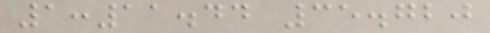1:11.44 35.720
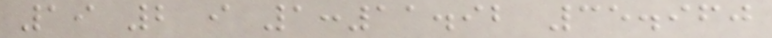19 2 i 1:11.92 35.960
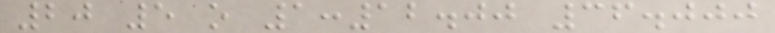20 5 o 1:12.00 36.000
